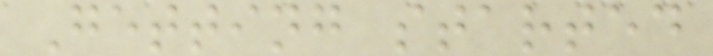Getting started
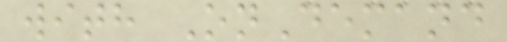with OnDemand
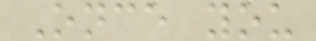Once you
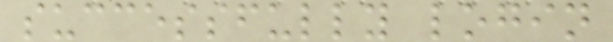successfully login
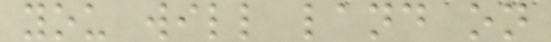you will land on
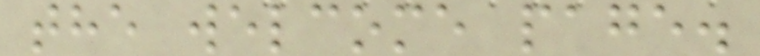the welcome page.
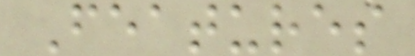Features
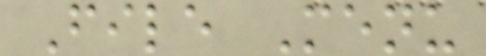File Menu
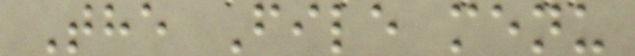The File menu
